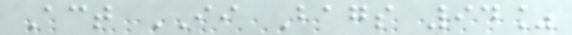Act II Bags 94%
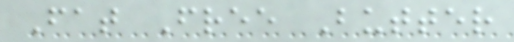Fat Free Butter
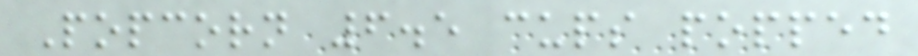Popcorn 6.5 cups popped
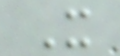X
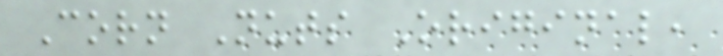Corn Nuts Original,
